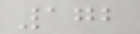172
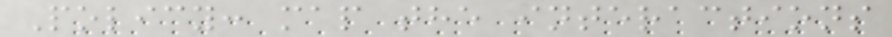Policy: map the interactions
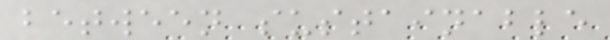between sustainable
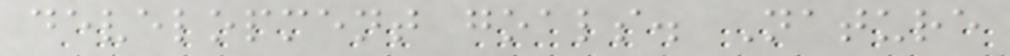development goals. Nature
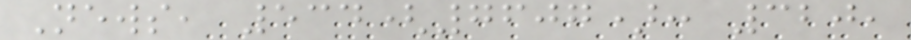News, 534(7607): 320,
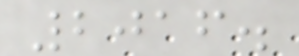2016.
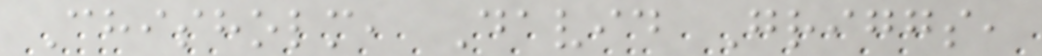Chisholm, David Griggs,
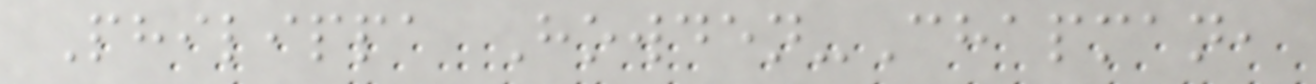Philippa Howden-Chapman,
